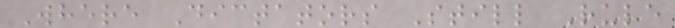Where Dictators Still Rule
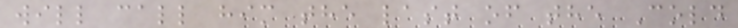will call him the last of the Cold
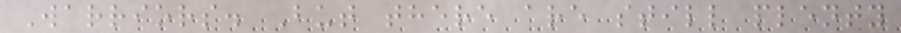Warriors. But there are still plenty
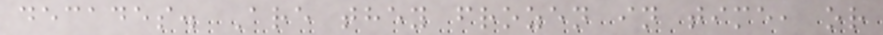decades. Are they frozen in time, or
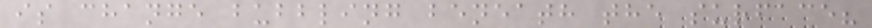is change bubbling beneath the surface?
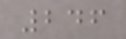246
